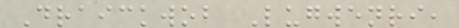Draickwob Lugwenri,
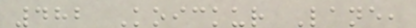482 Koickur Lane,
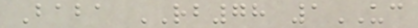Baba RB78 1UC
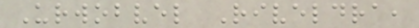Urwobvel Riveldra,
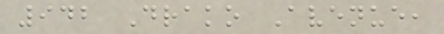942 Drako Avenue,
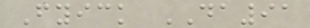Fyick DA91
